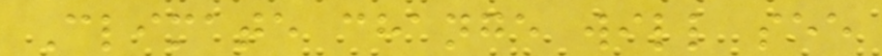Climate change will see
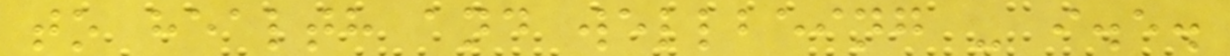to health and wellbeing - i.e.
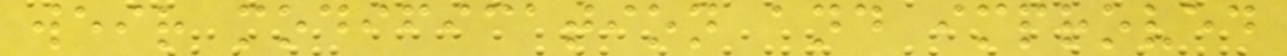weir modification and improved
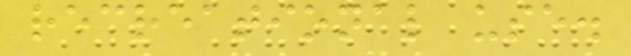recreational use.
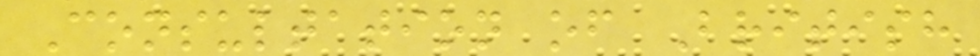Consultation of British
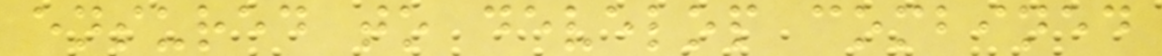ensured to develop combined
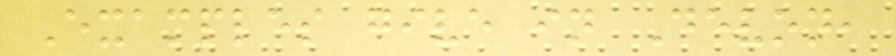Examples give in Devon,
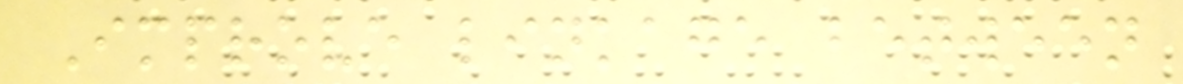Improve linkage between
